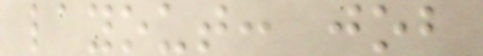layout: job
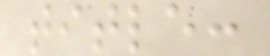title:
